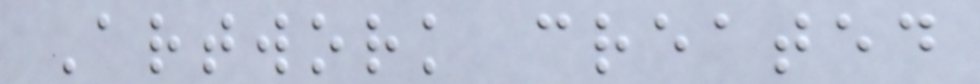Artwork created
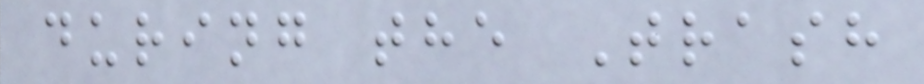during the Trash
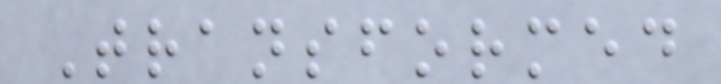Transformed
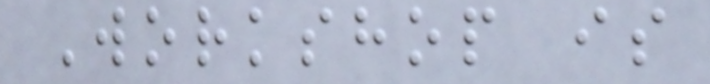Workshop is
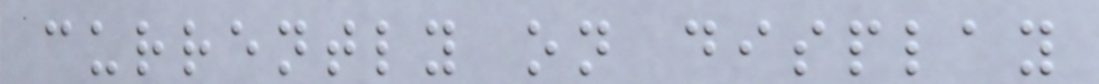currently on display
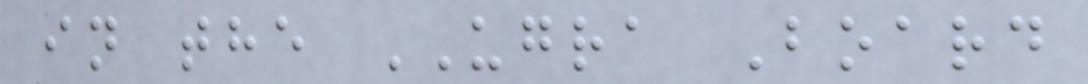in the UGRA Board
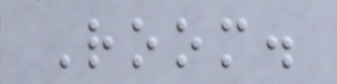Room.
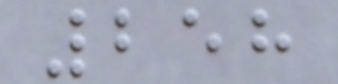258
